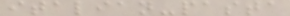italian-pasta
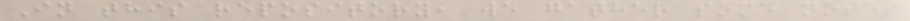In this repository, we gather some notes
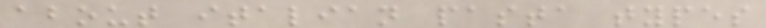about italian pasta types
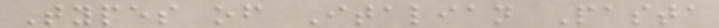Types of Italian Pasta
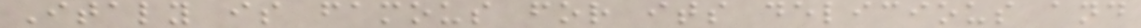Italy is famous for its delicious and
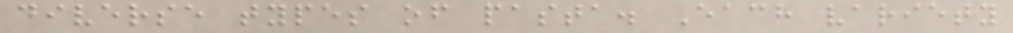diverse types of pasta. Each variety
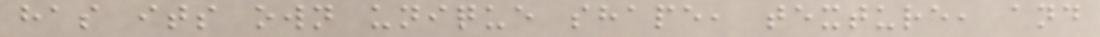has its own unique shape, texture, and
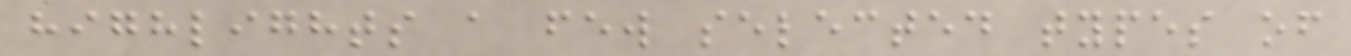highlights a few selected types of
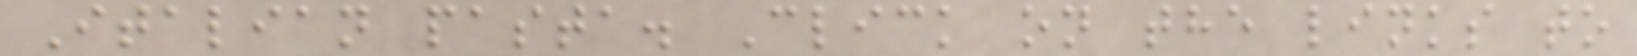Italian pasta. Click on the links to
